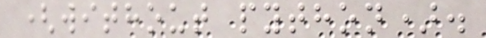(without python).
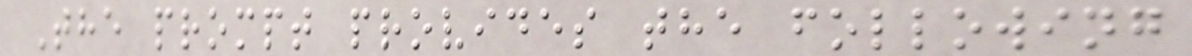The prompt provides the following
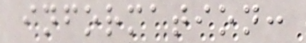information:
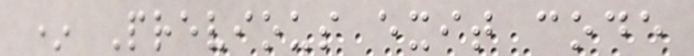* Previous exit code
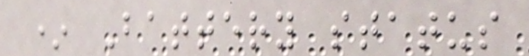* Battery status
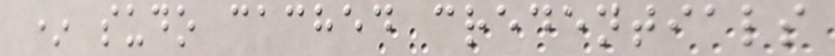* sudo cached credentials
